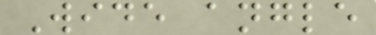Wide angle
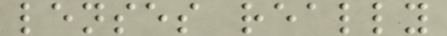lenses really
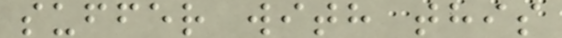suffer with this
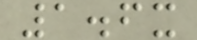1.6x
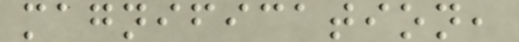magnification,
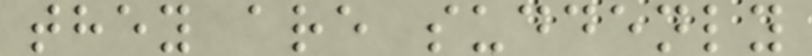they are suddenly
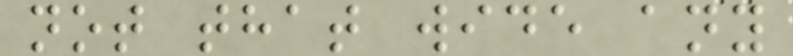not that wide any
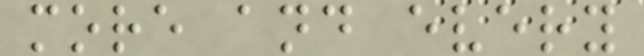more and every
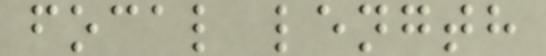focal length
